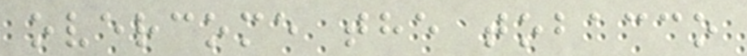overcome the tobacco
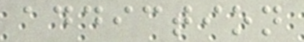addiction
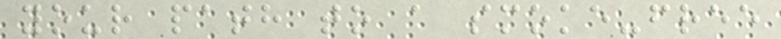your path to a smoke-free
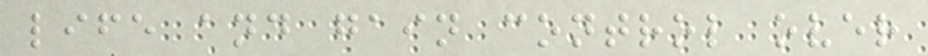life and gain control over
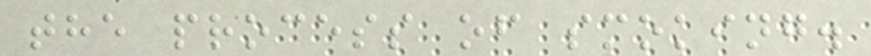the process of smoking.
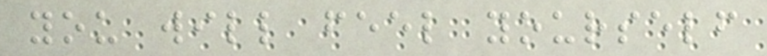you will feel yourself
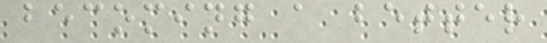becoming a better
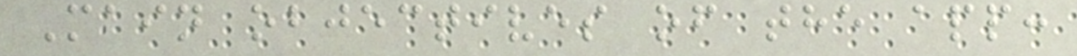Main objectives of the app:
